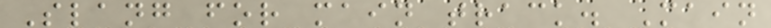Slang for main track. Main
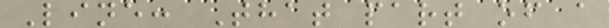Line: That part of a
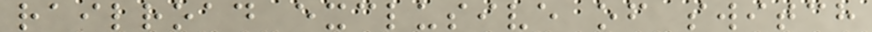railroad exclusive of switch
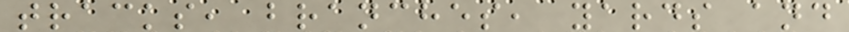tracks, branches, yards and
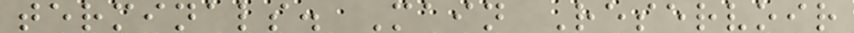terminals. Main Reservoir
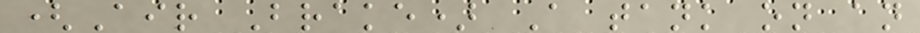(Air Brake) A tank on an
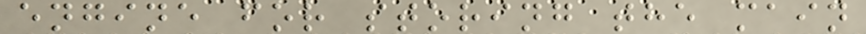engine for storing the main
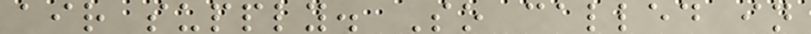air supply. So called in
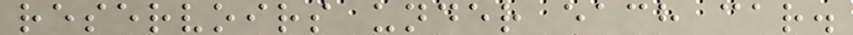reservoirs under each car.
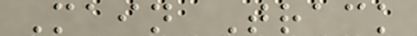Main Track
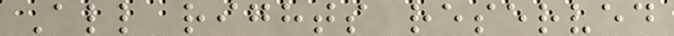All rights reserved
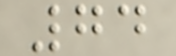74
